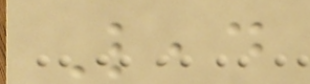Lead
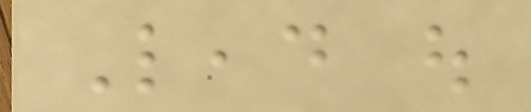Lead out
